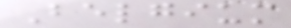Belgium
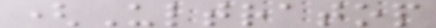(Ultratop
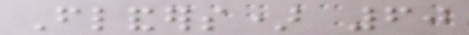Flanders) 60
